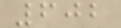602
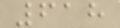618
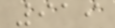919
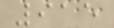915
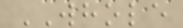WHOLE
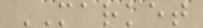MARKET
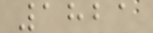1821
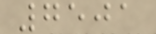7501
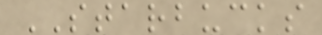STARBUCKS
